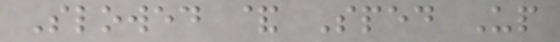Slowed & Sped Up
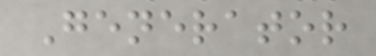Generator
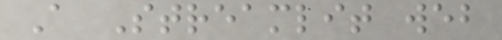A Streamlit web
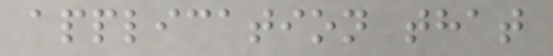application that
